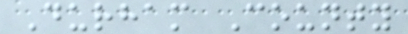Durham County
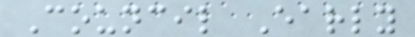Council Early
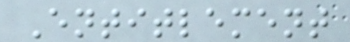Entitlement
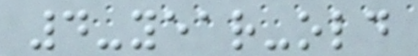4-year-old
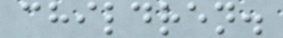children.
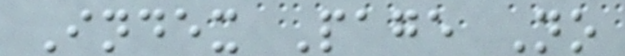Index Page No
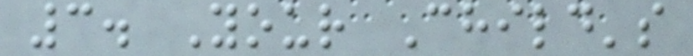3. Your Child's
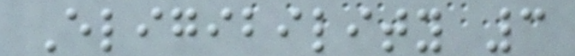Eligibility 3
